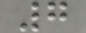7
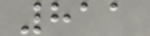811
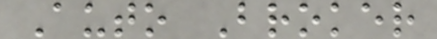Auto Broker
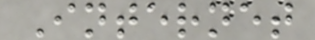Internet
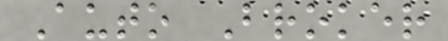Auto Broker
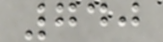740
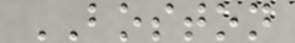BOSTON
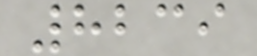8239
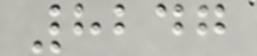8247
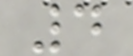4
